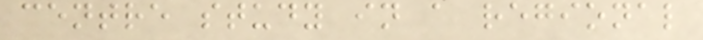centre study in a regional
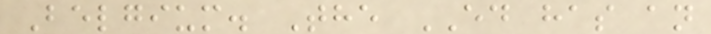Belgium. The ED has an
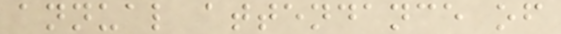annual attendance of
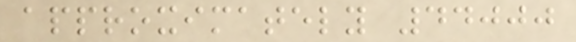approximately 44000
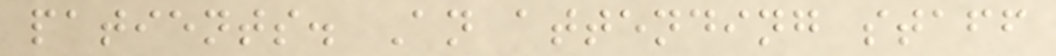patients. An attending staff
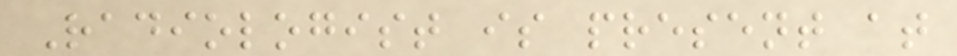Radiologist is present at
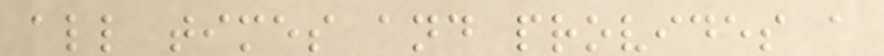all times and provides a
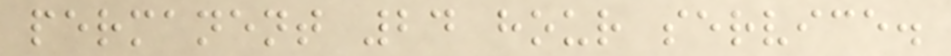permanent 24 hour service.
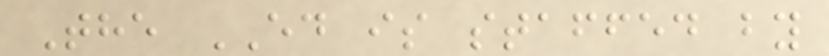The ED is staffed by
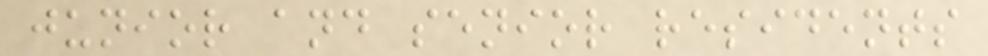junior and senior residents
